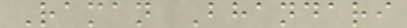Raman Bhandari
